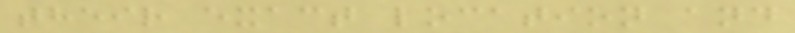their exact location and
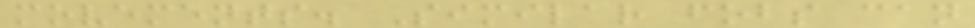movements. Similar fobs can
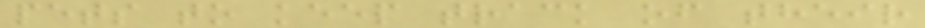pets to keep track of their
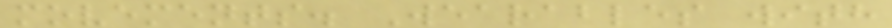movements. Wearables with
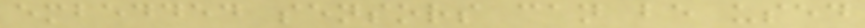embedded sensors can be used
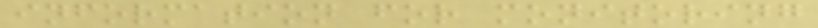information for monitoring
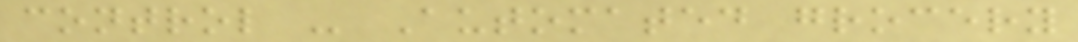control - Automated grocery
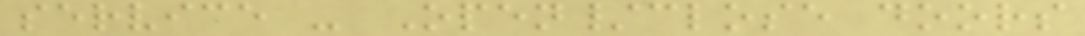service - Open/close doors
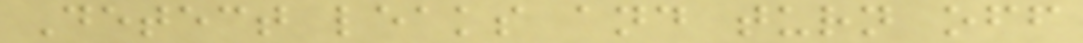Detect leaks and turn off
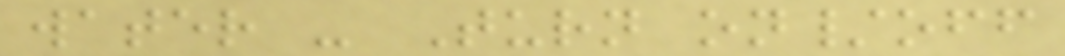water - Turn on/off
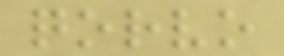qorvo
